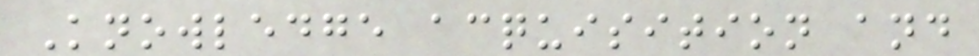Knowledge acquisition and
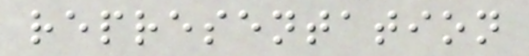representation
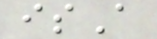isA
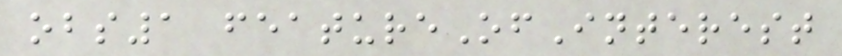obs1 featureOfInterest
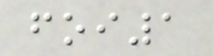foi1
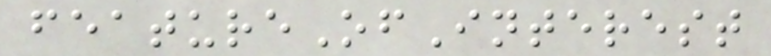featureOfInterest
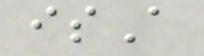isA
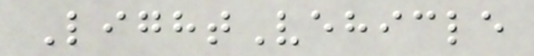LightVehicle
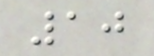10
